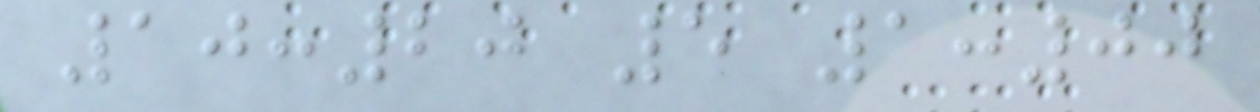10:20 5 1:00
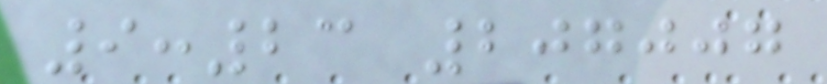9:23 207007
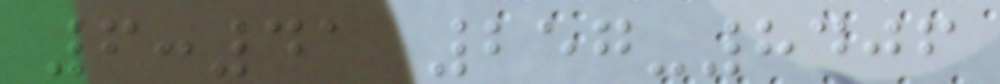6:41 257-8406
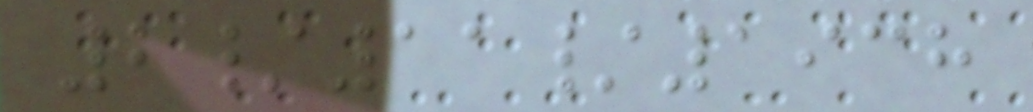2/11/1938
